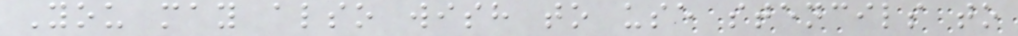You may also wish to use stencils to
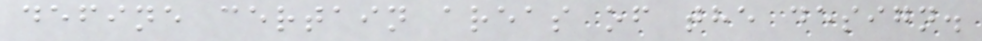define certain areas of the design.
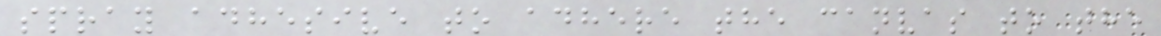spray adhesive to adhere the canvas to the
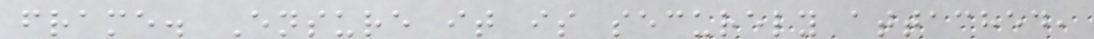frame. Ensure it is securely attached,
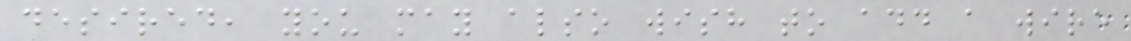desired, you may also wish to add a wire
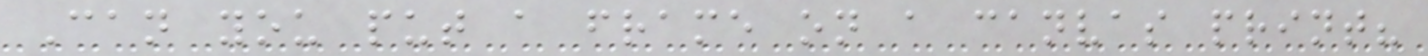Can you put a frame on a canvas print?
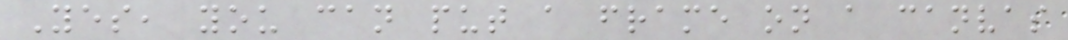Yes, you can put a frame on a canvas
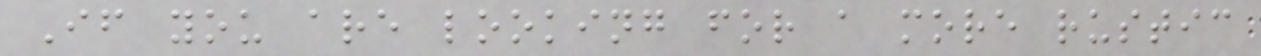If you are looking for a more rustic
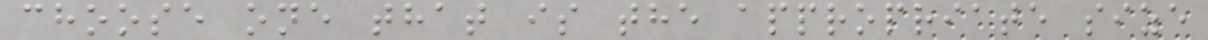choose one that is the appropriate size
